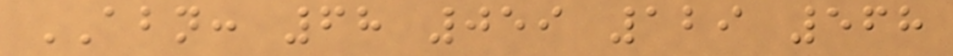ABN: 68 059 129 568
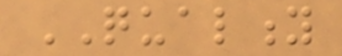QUALITY
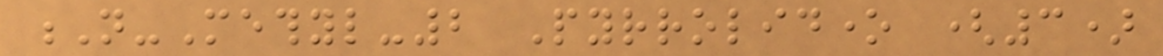N-Methyl-2 Pyrrolidone (3)
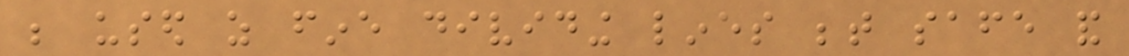be used as fine dividing lines between safe and
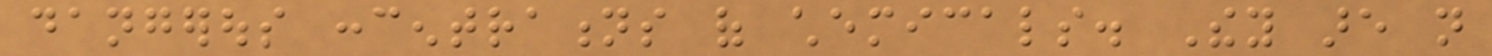dangerous concentrations of chemicals. They are not
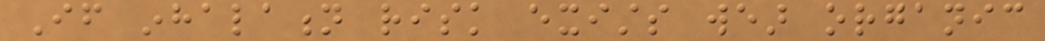If inhalation risk exists wear organic
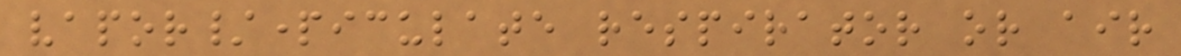vapor/particulate respirator or air
